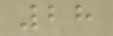28
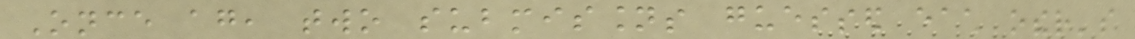Once again, two submissions guessed each other's
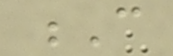C
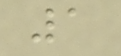1
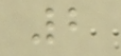2
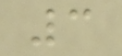3
